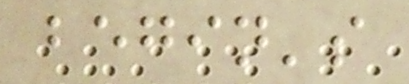begin's
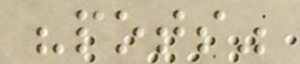"pots"
